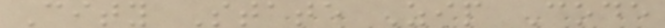City State Zip Code
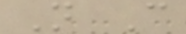N C
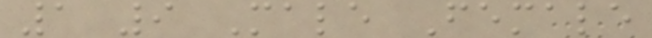1 9 Male Female
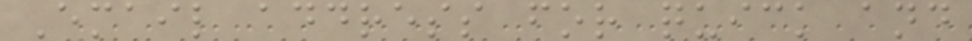Email address for quick and
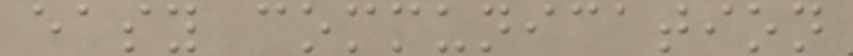easy communication
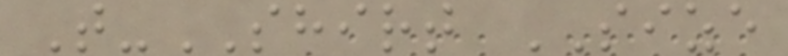T-SHIRT SIZE
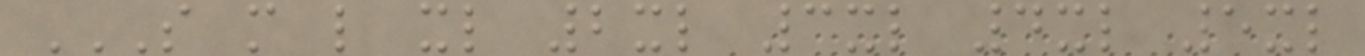S M L XL 2XL 3XL 4XL 5XL
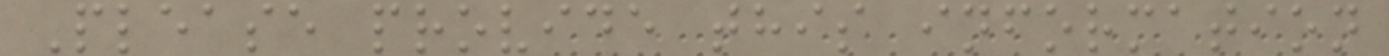Please provide this information
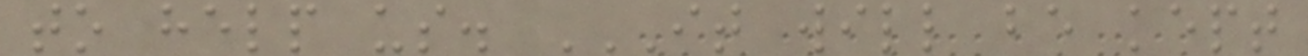to help us. IT WILL BE KEPT
